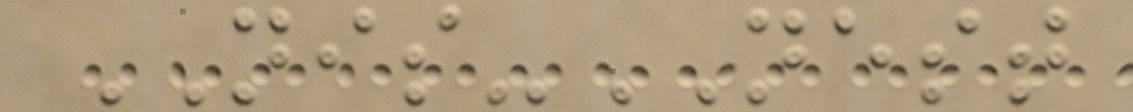NIS-NEST
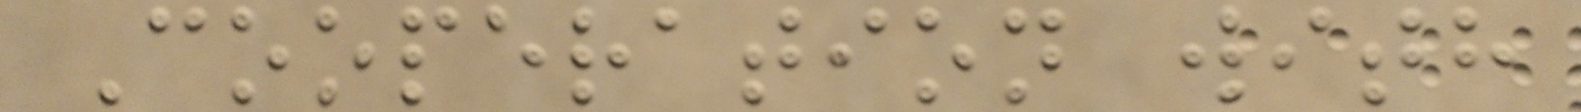Cooperation with
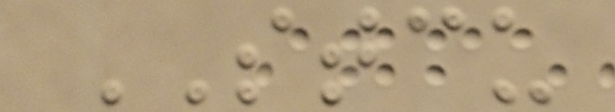STCU
